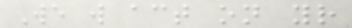We will act on your
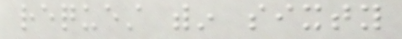request within sixty
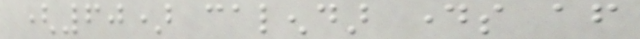(60) calendar days after
